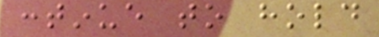continue to hold
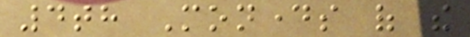4th Mondays of the
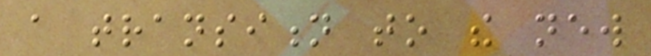a transition to the new
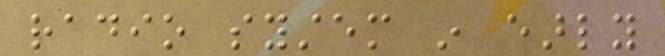radio system in early
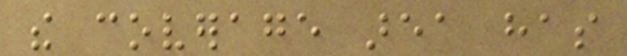the coverage area has
